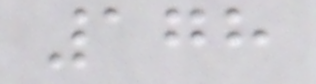178
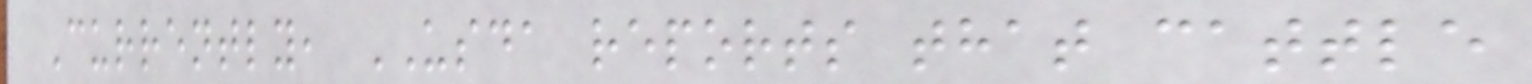Currently, USDA reports that cattle
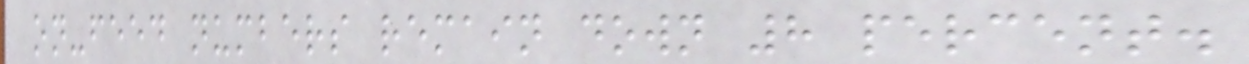on-feed numbers remain down 8 percent.
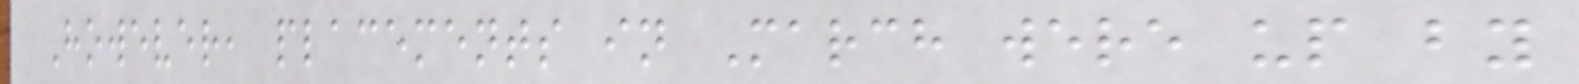However, placements in March were up by
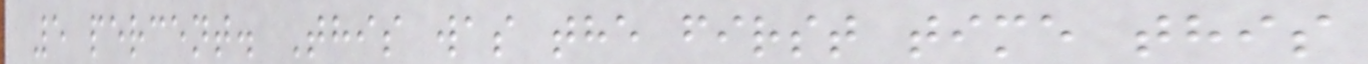5 percent. This was the first time this
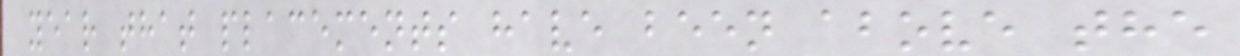year that placements have been above the
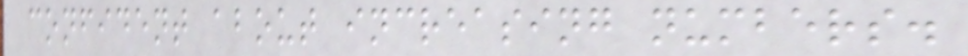confident about increasing numbers.
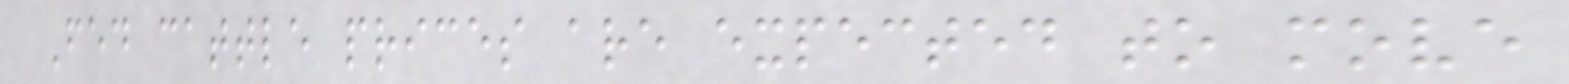Fed cattle prices are expected to move
